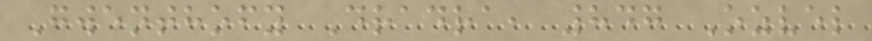Gwenthofy Dradra, 847 Ozvel
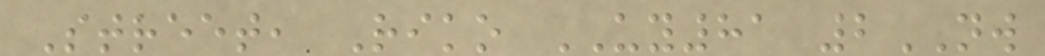Street, Riko UY81 2NW
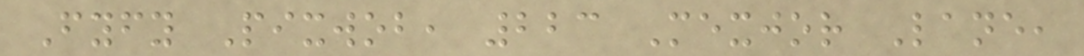Fyfy Pixwob, 223 Mexjor Lane,
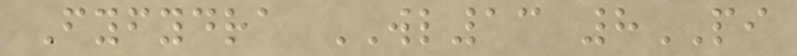Fyfydra WL13 8PI
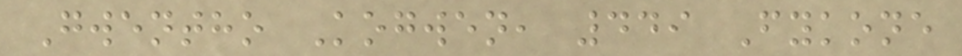Gwentho Kogwen, 449 Fykone
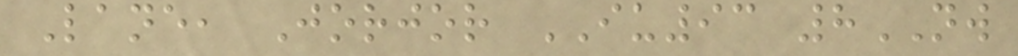Lane, Jorjor IU93 8NW
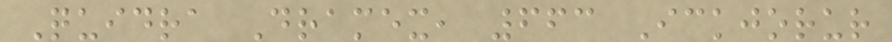Quidra Dramex, 663 Ickjorur
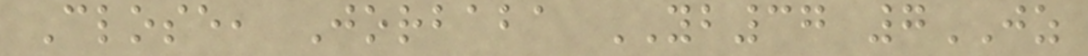Close, Jorbaba YB37 7JZ
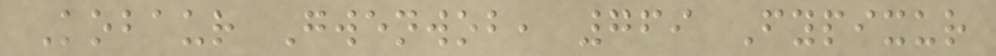Kobaur Gwenwob, 769 Fypixur
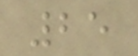25
